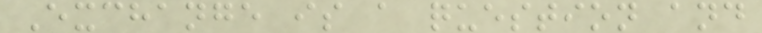Exchange is a question and
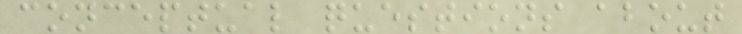conceptual questions about
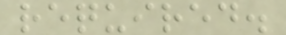required.
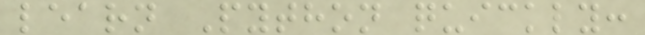learn Python quickly:
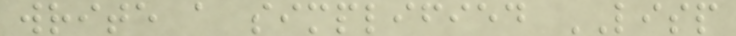write a simplified LISP
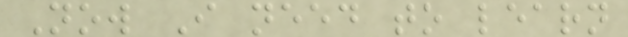Now I need to learn
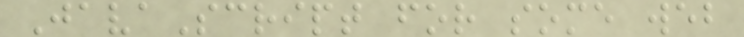JavaScript for some web
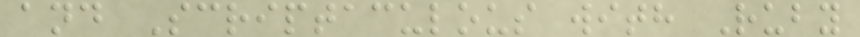and Scriptaculous with Ruby
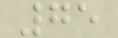75
